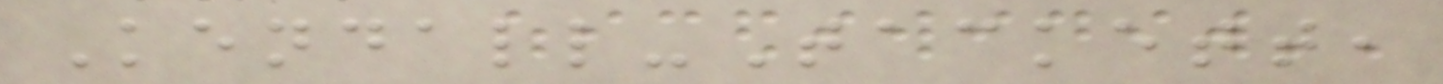Kendall-Tackett,
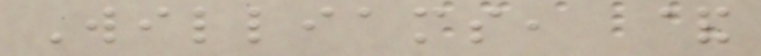Williams, &
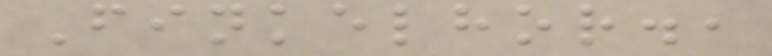Finkelhor.,
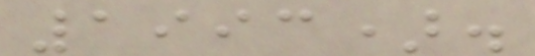1993).
